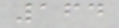164
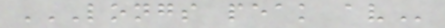LONGS PEAK AV
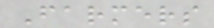Farmers
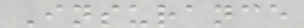Insurance
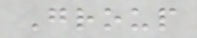Group
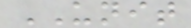UNIT
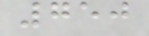750
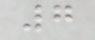7
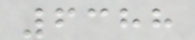6388
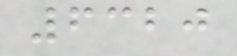6320
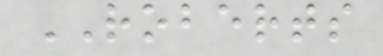ROBERTS
